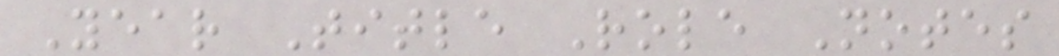Year Title Role Notes
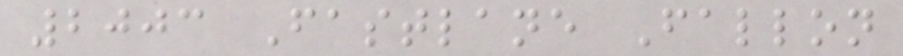2003 Fastlane Fallon
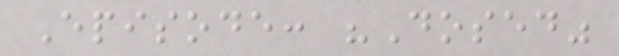Episode: "Dosed"
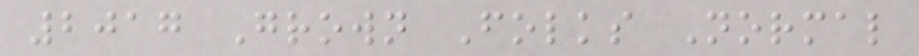2017 Grown Folks Normal
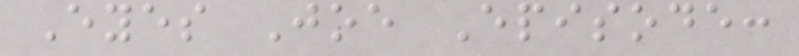Eyes Joe Episode:
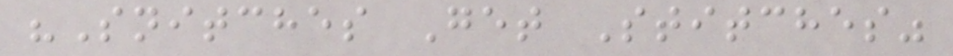"Snitches Get Stitches"
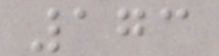173
